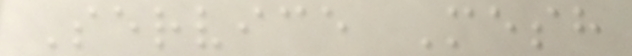Service Mesh
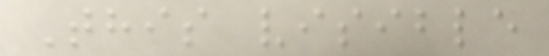This visible
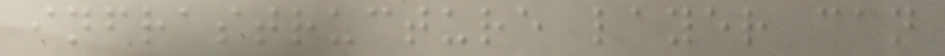infrastructure layer can
